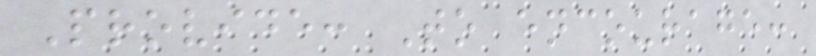Provide: To encourage:
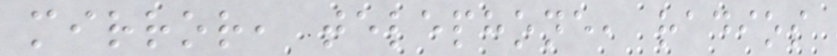mirror, telephone, radios
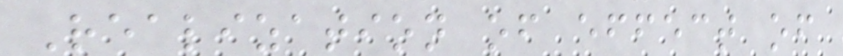Realization of effect of
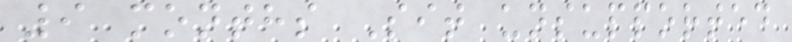9 months Sit unsupported
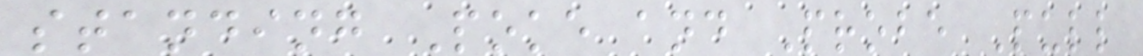standing Poke and Probe Pull
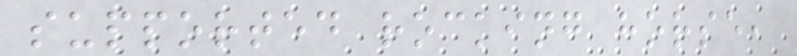supported rocking horse,
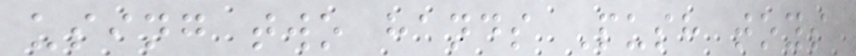using two hands Push toys
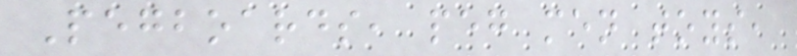Pegboards, peg men toys,
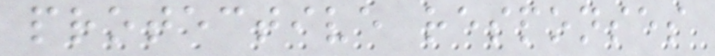protective responses
